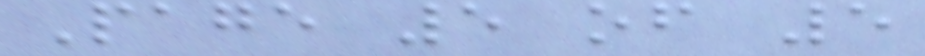Page 5 of 5
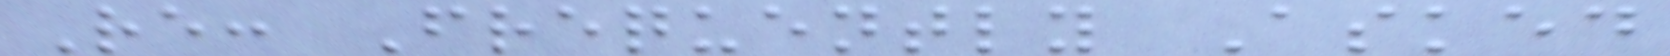Re: Frequently Asked
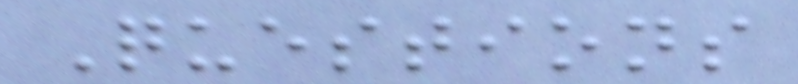Questions
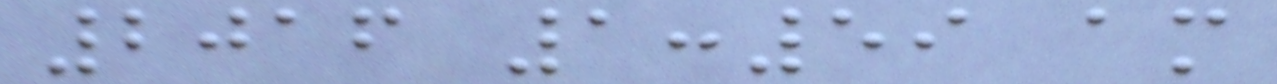2016 1:59 am
